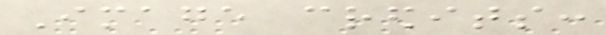Image credits:
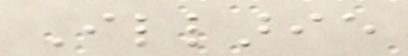Illarie
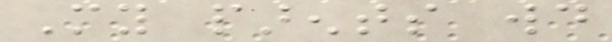My parents would
